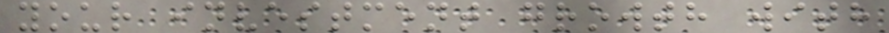your investment growth with
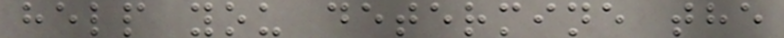help you determine the
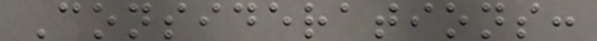Considerations:
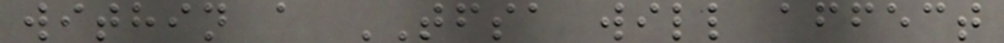within a TFSA will affect
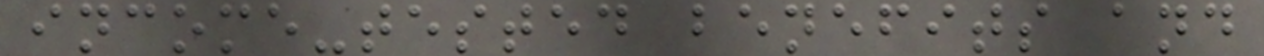income-tested benefits and
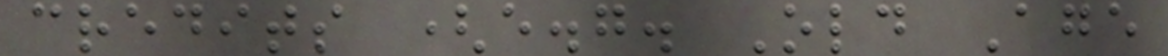credits (e.g. Old Age
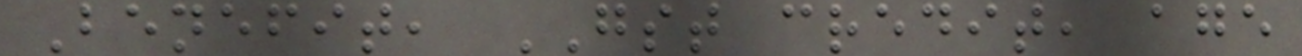Benefit, GST credit, age
